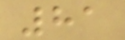81
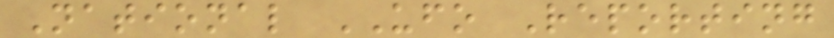National UFO Reporting
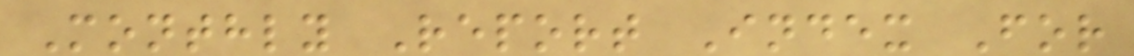Monthly Report Index For
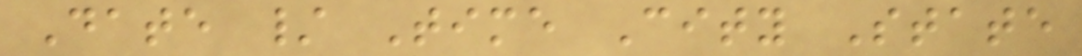Date / Time City State
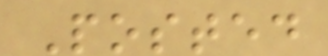Posted
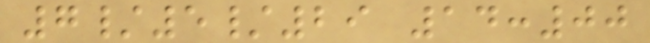7/5/29 14:00
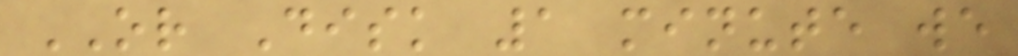OR Disk 1 minute we
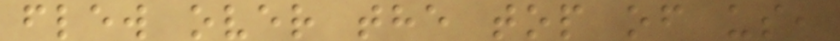flew over the top of us,
